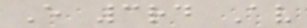E 3rd Av
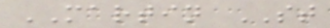MARTIN ST
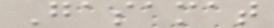Gasamat
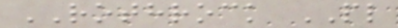ROTHROCK PL
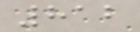812
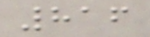816
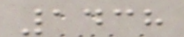1438
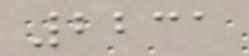2231
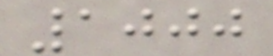1000
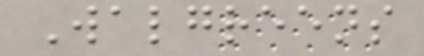Walgreens
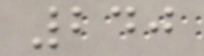240
